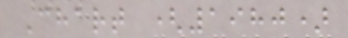Chart (1980)
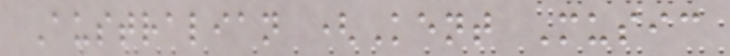Australian (Kent Music
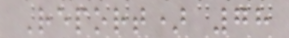Report) 78
